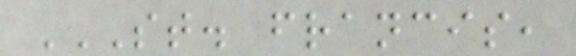ST. FRANCIS,
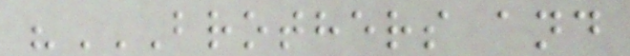"BROTHERS AND
